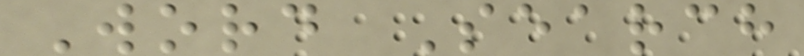Word Search
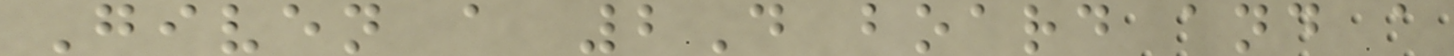Given a 2D board and a
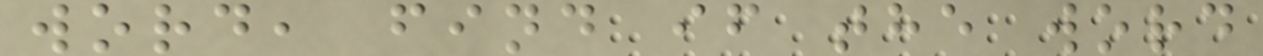word, find if the word
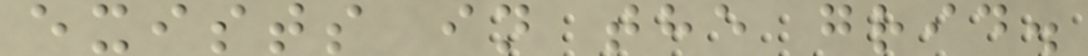exists in the grid.
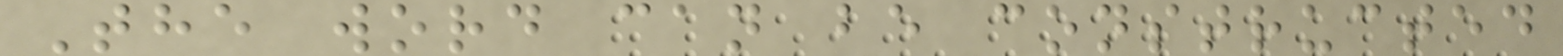The word can be constructed
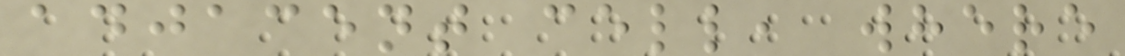adjacent cell, where
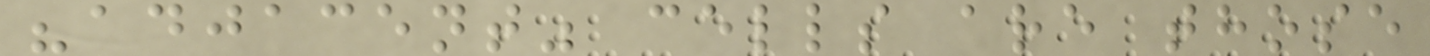"adjacent" cells are those
